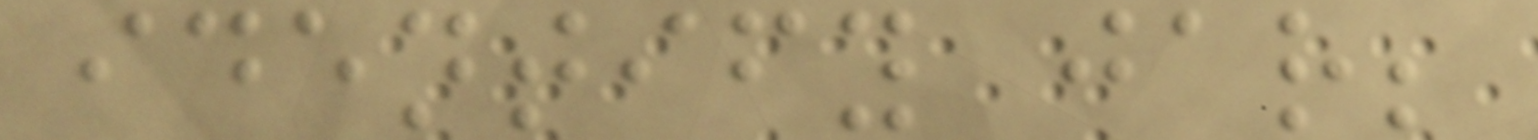identify jar;
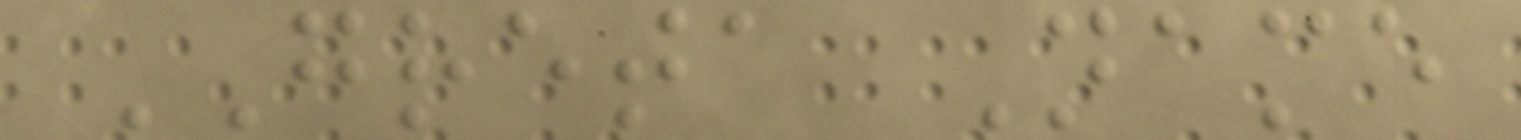GRETA Name
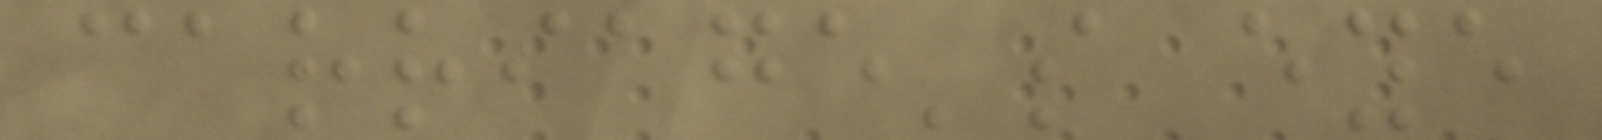carriage's eye
